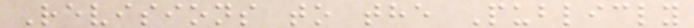Revisions to the Publicly
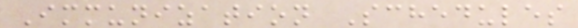Immunization Schedules
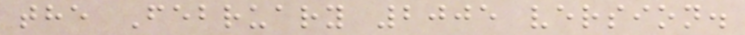the February 2005 version.
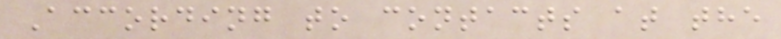According to contacts at the
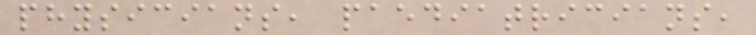physicians, paediatricians,
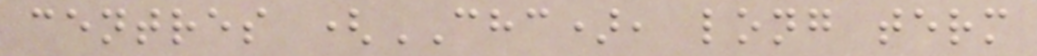centres (CHC), long term
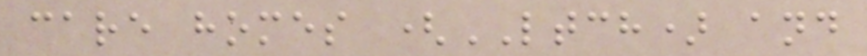care homes (LTCH) and
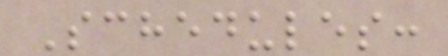Schedules:
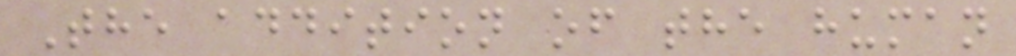The addition of the human
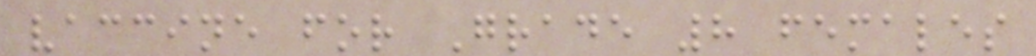vaccine for Grade 8 females
